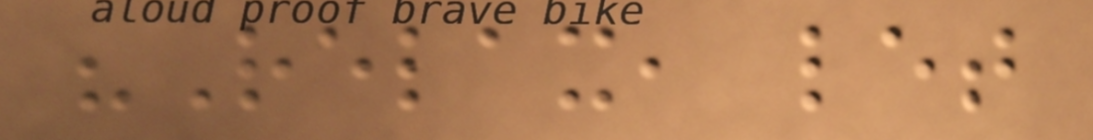"Relax, let
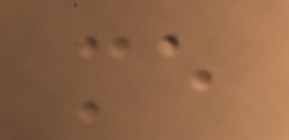me
